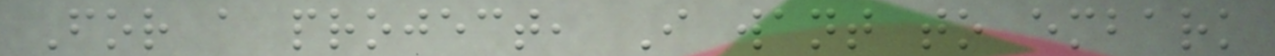For a project, I want to embark
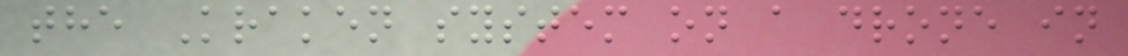the Kraken system on a drone in
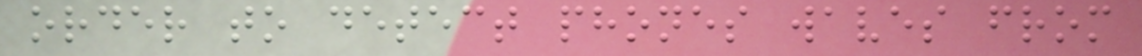order to detect phones waves from
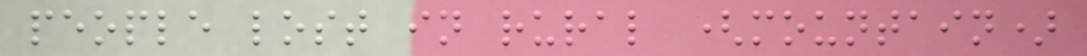people lost in rural (mountain)
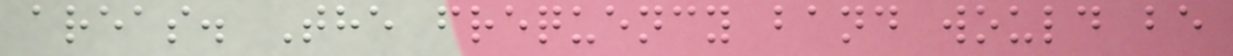areas. The frequency band would be
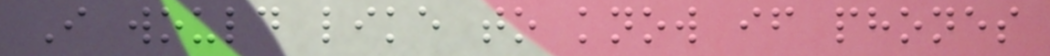I would like to know if phones
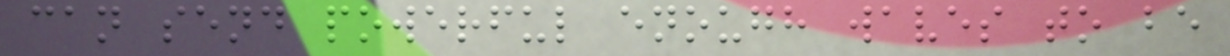can send powerful enough waves to be
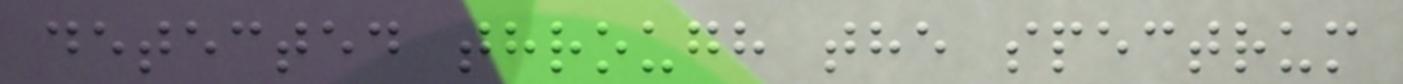detected through the spectrum
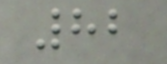82
